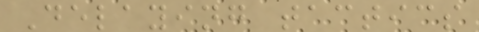Delaying tactics
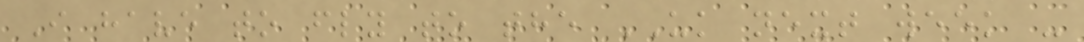I have to fly to the UK next week -
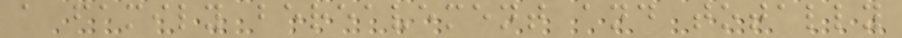a family bereavement and totally
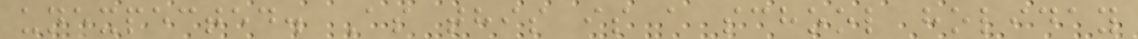unexpected. As this is a school holiday
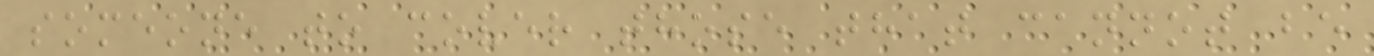someone to cover those that cannot be
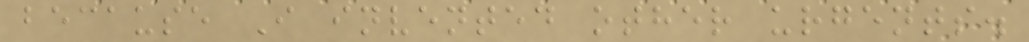because I invented other urgents.
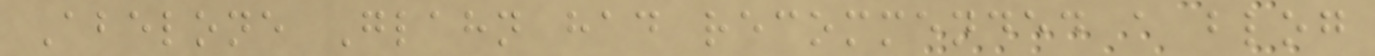Abelone Glahn had recommended a blog
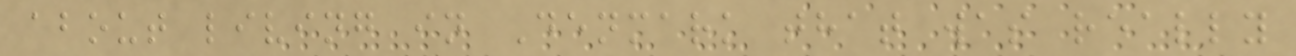about living in Denmark that was really
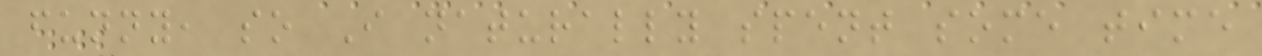funny, so I naturally spent some time
